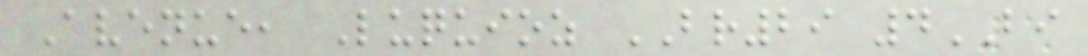Avenue, Luquioz BR29 4BI
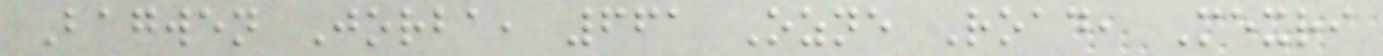Bagwen Jorba, 661 Ozne Road, Mexri
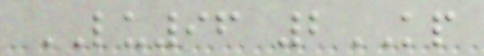LU96 2KP
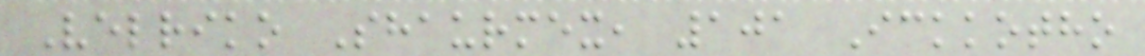Velriko Shaurmex, 101 Ickkotho
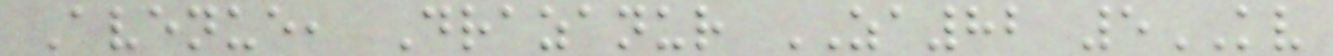Avenue, Drazanur ZA82 5KV
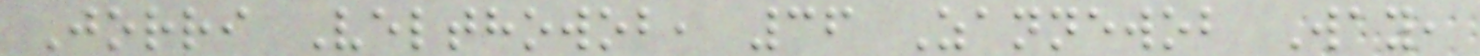Jorri Velthowob, 36 Zannewob Way,
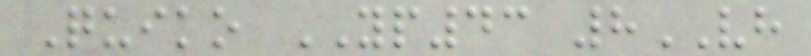Quiko YP43 8VH
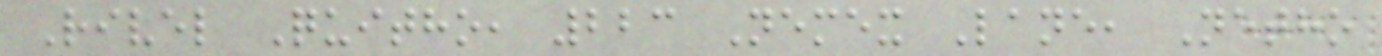Rivel Quitho, 223 Nemex Lane, Netho
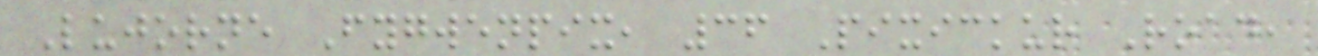Lujorne Fygwenpix, 36 Pixickur Road,
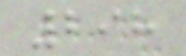298
